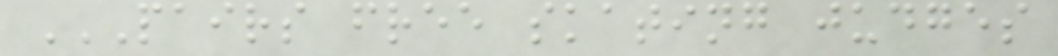PAIRS FREE SKATING JUDGES
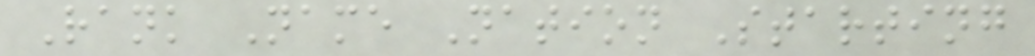Rank Name Nation Starting
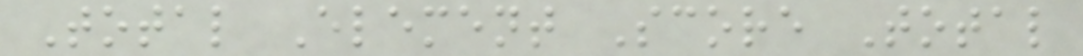Total Element Score Total
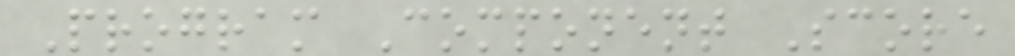Program Component Score
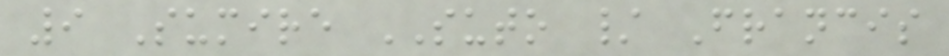9 Sumire SUTO / Francis
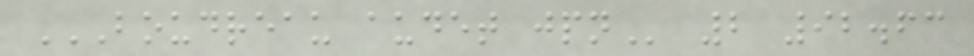BOUDREAU AUDET JPN 2 92.63
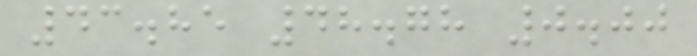43.85 48.78 0.00
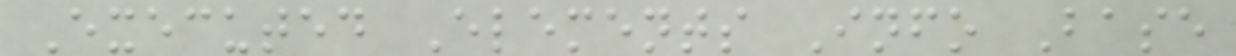Executed Elements Info Base
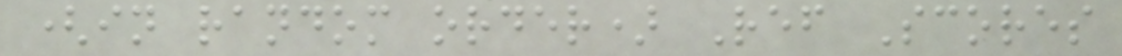(in random order) Ref Scores
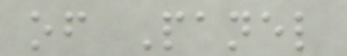of Panel
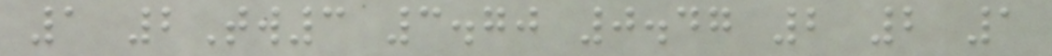1 2Tw3 3.70 0.47 2 2 1
